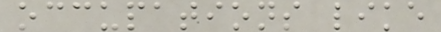occupations like
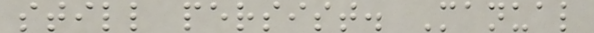still persist. Manual
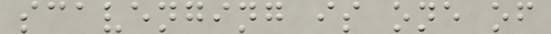scavenging is one of
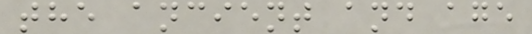the ancient and age
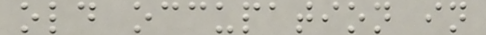old occupation in
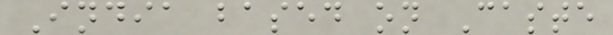India based on Caste
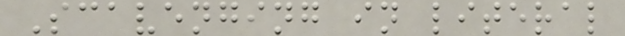Scavenging in literal
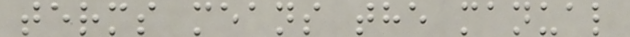terms means the manual
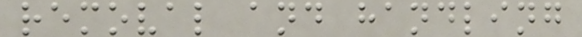removal and handling
